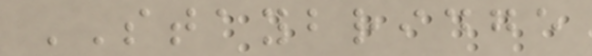STAYBRIDGE
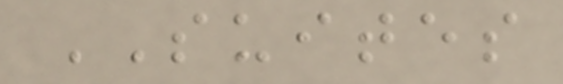SUITES
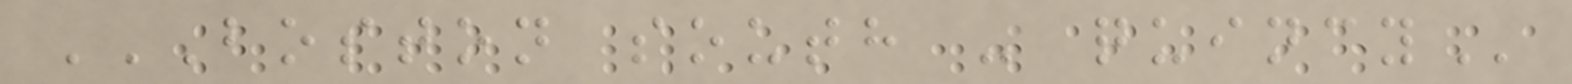BOSTON SOUTH - QUINCY
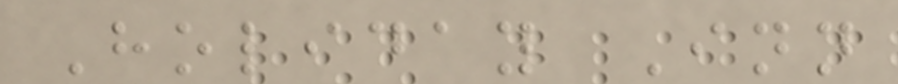Holiday Inn
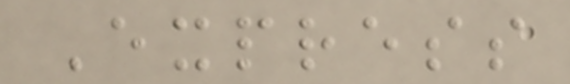Express
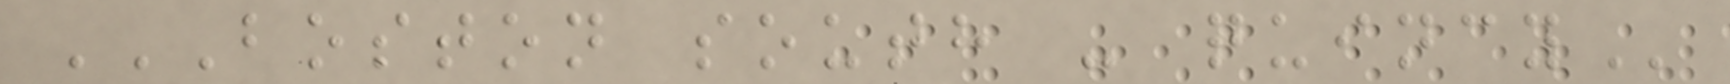BOSTON SOUTH - QUINCY
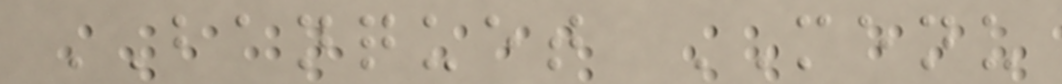BANQUET MENU
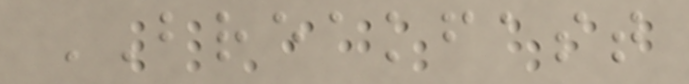BREAKFAST
